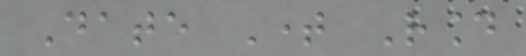Date Time Round
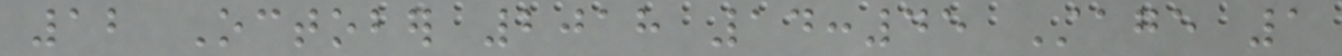12 October 2018 14:45 Stage 1
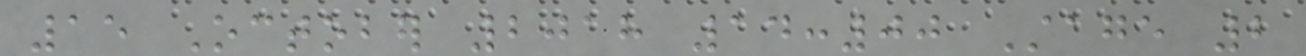15 October 2018 14:00 Stage 2
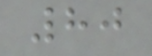80
